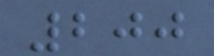200
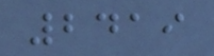2419
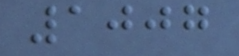1007
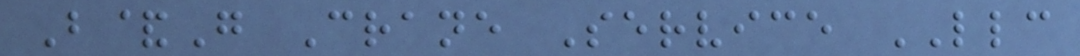B&G Crane Service LLC
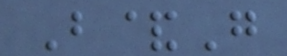B&G
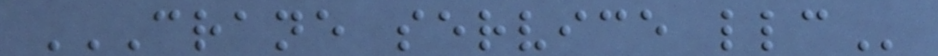CRANE SERVICE LLC
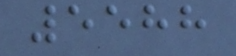5588
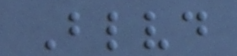Blvd
